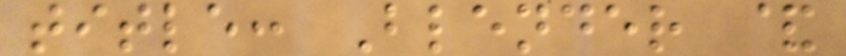title: Blender &
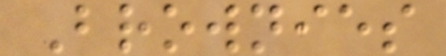Brownies
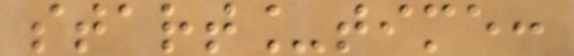start_time:
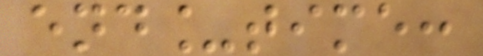end_time:
